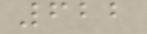622
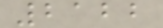2122
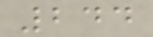244
